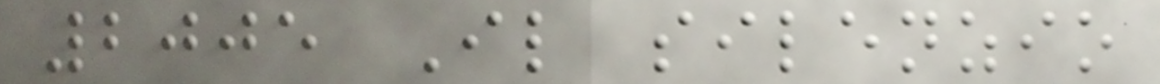2005 Il silenzio
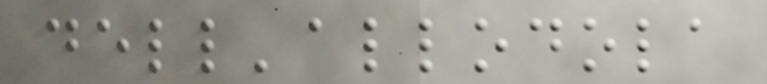dell'allodola
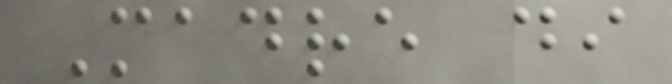Madre di
